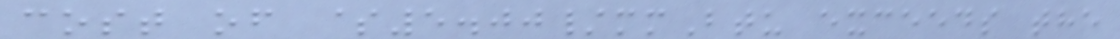cost of $5.00/mmBtu exceeds the
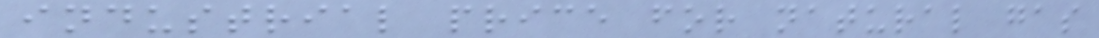industrial price for natural gas
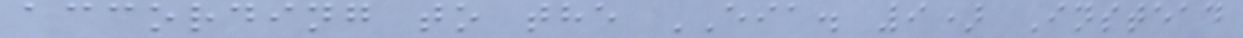according to the EIA. 9) Instead
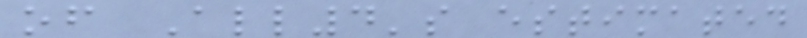of All4's estimated
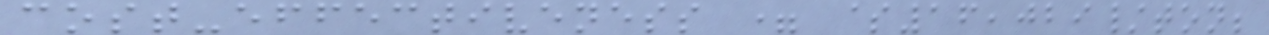cost-effectiveness = $16,029/ton;
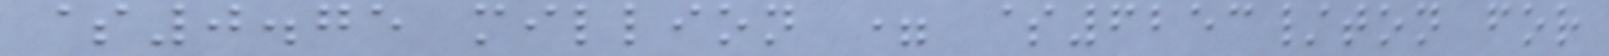$0.75 million = $6253/ton for
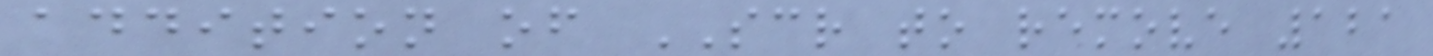addition of SCR to remove 121
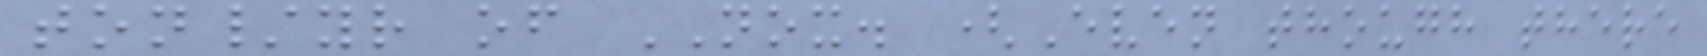ton/yr of NOX. (Even though there
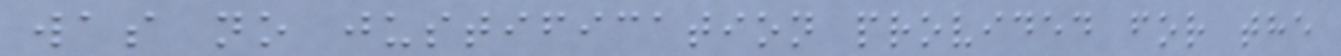was no justification provided for the
